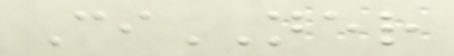CiNER
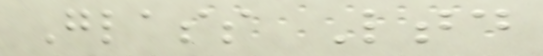Glass Ltd
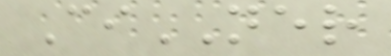CiNER
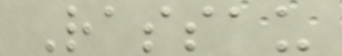Rassau
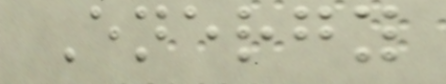Energy
